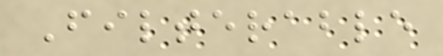Filterable
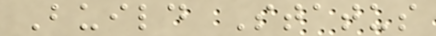Build Status
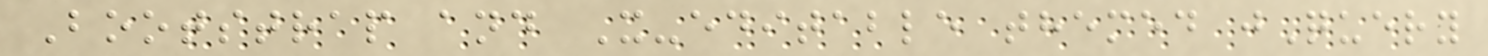Bootstrap and X-editable themed jQuery
